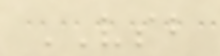VSB
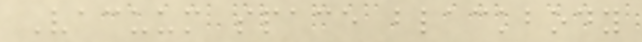Vacuum space blackbody
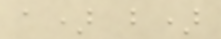a) b)
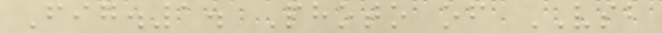Fig.1. Photo of VSB
